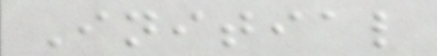Initial
